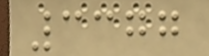3377
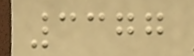3377
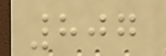807
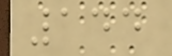144
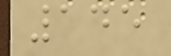145
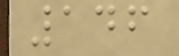146
